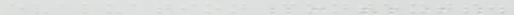evaluation contexts.
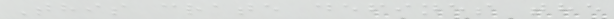This crate defines the
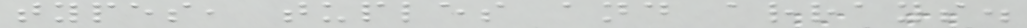types, tuples and arrays.
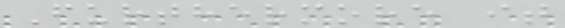Furthermore it
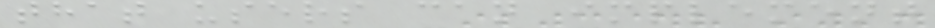that users can implement
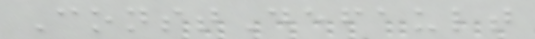ConstDefault
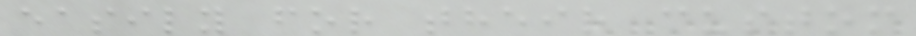easily for their custom
